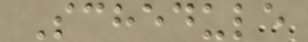Schedule
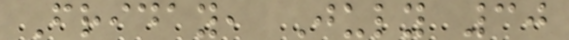Friday, July 30
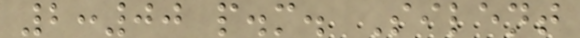2:00 p.m. Silent
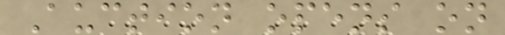Auction opens on
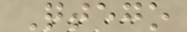Qtego
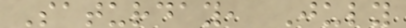Saturday, July
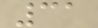31
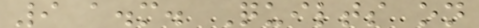9 a.m. Quilts on
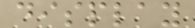display
